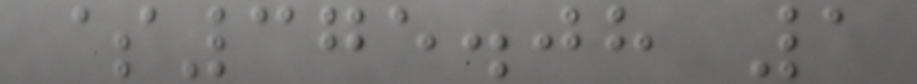$375.08 1
